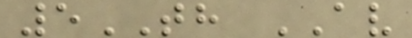5TH AV
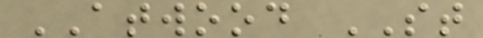ATWOOD ST
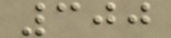300
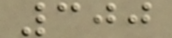300
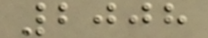2008
